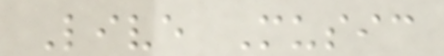Live Music
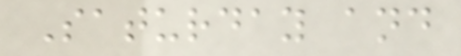Saturday and
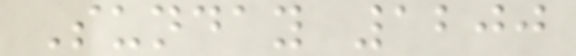Sunday 1200
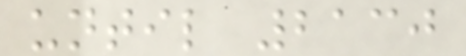until 2130
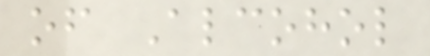of Alcohol
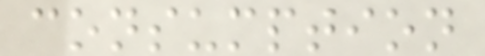consumption
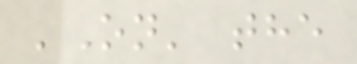'On' the
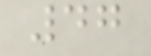47
